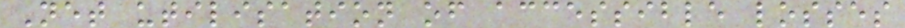Net utilisation of accessible losses
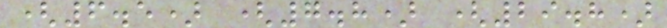(6.5) (7.8) (29.8)
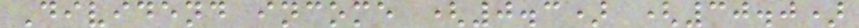Dividend income (0.3) (30.0)
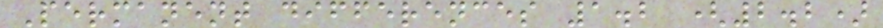Permanent differences 1.2 (2.2)
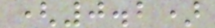(0.2)
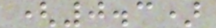(0.3)
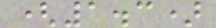(1.3)
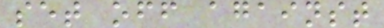set off against
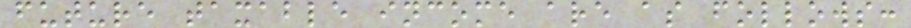future taxable income are as follows:
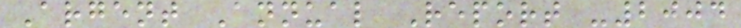Argent Annual Report -2004
